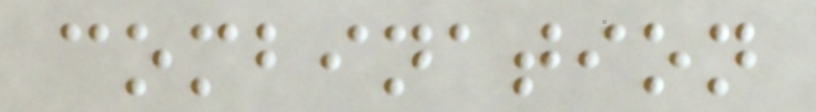combination
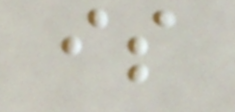is
